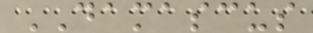DAMASCUS
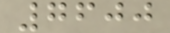7600
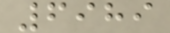6989
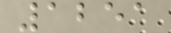1251
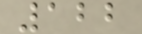122
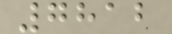7812
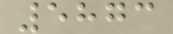5873
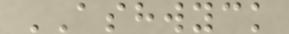ASHWYCK
